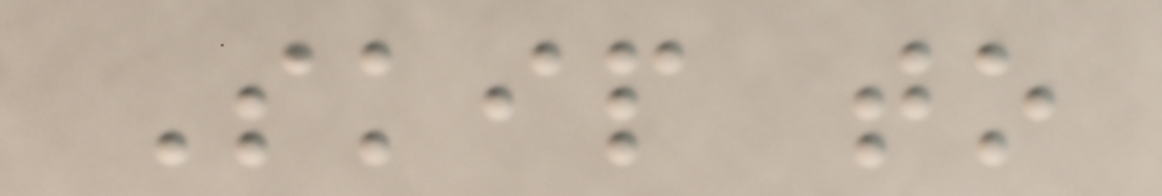Skip to
